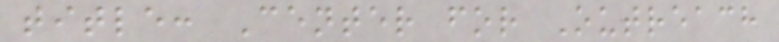title: Center for Outreach
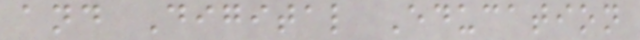and Digital Education
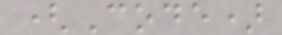(Code)
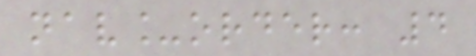nav_order: 4
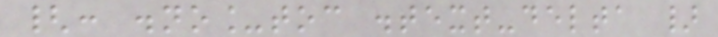{: .no_toc .text-delta }
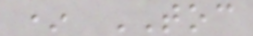* TOC
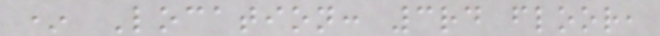* Location: 3rd floor,
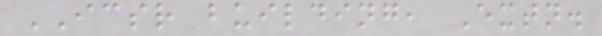ICSR building, Extn.
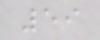59
